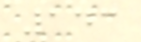143
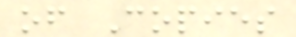of Copies
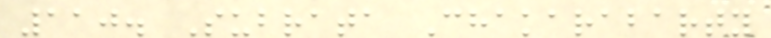110. Subrata Chakarabarty
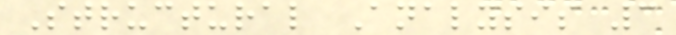Structural Analysis 3
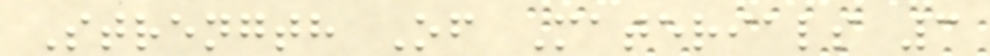Strength Of Materials 3
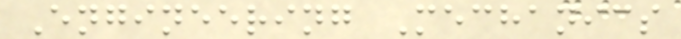Engineering Mechanics
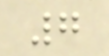7
